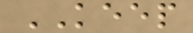KEEP
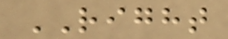RIGHT
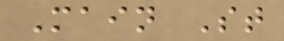Main St
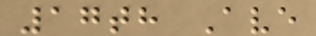17th Ave
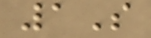1S
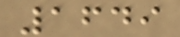1649
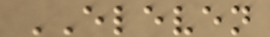ELEVEN
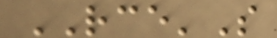RCE'S
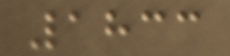1833
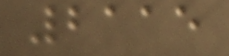2115
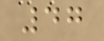47
